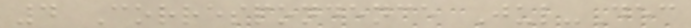4 Correspondence Jul-Dec
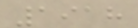1918
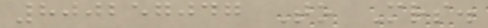800257047 To Mrs.
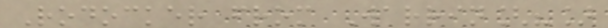Rodocker from Warrin[?]
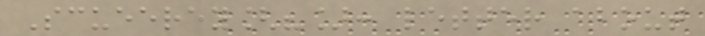Scueerey[?]: letter about
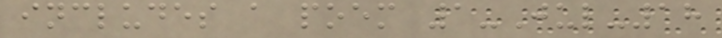includes a poem 1-Jul-18
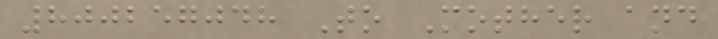800257048 To Mother and
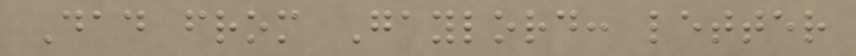Dad from Gaylord: letter
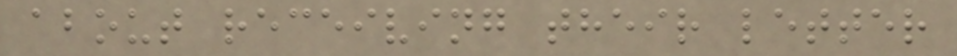about receiving their letter
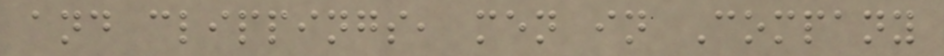and clippings, men in Company
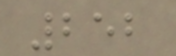252
